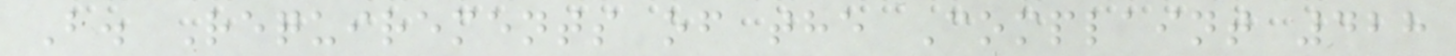B. Requirements of the Complaint 428
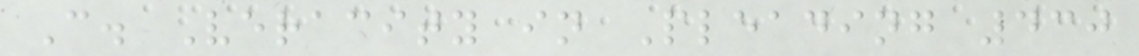C. Veracity in Pleading 430
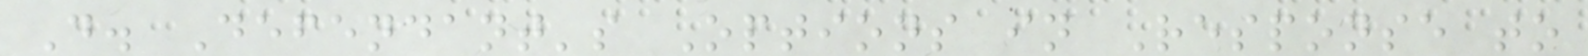D. Defendant's Options in Response to
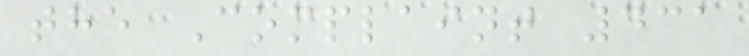the Complaint 431
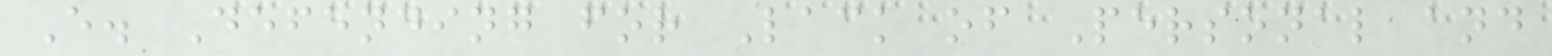E. Defending for Lack of Personal and
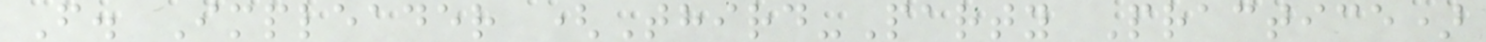F. Impleader (Third-Party Practice)
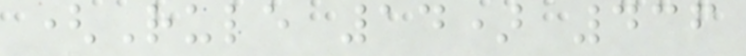(Rule 14) 436
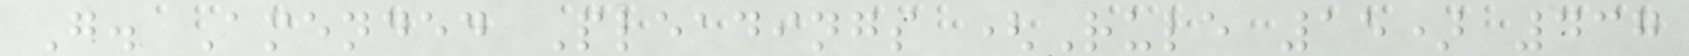G. Amended Pleadings (Rule 15) 437
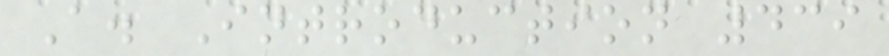A. Introduction 439
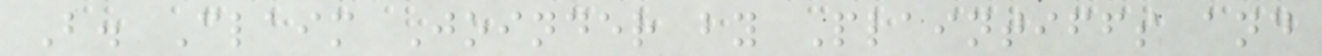B. Claim Joinder by Plaintiffs and
